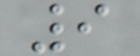9
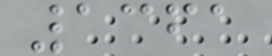1361
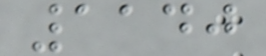1140
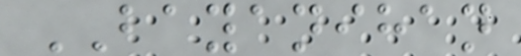BAYANIHAN
